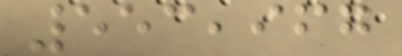553,967
